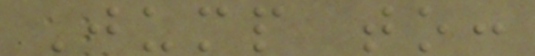Jump to:
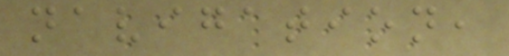navigation,
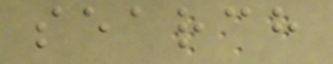search
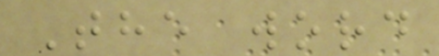The word
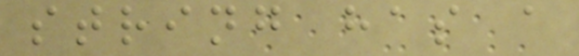string has a
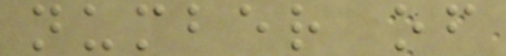number of
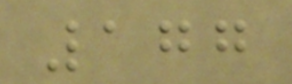177
